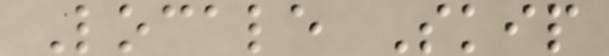Locale Skip
